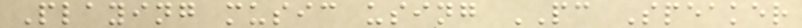Playing music using PC Speaker
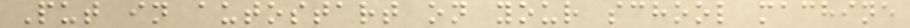Put in autostart on your school machine
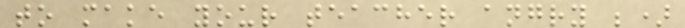to make your teacher angry ;)
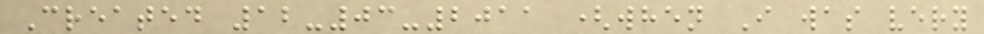Created 12-03-2011 (when I was very
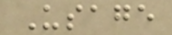Usage
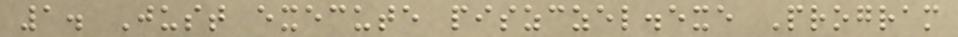1. Just execute piszczel.exe Program
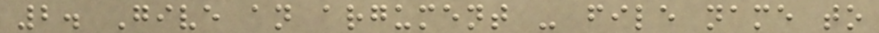2. Give an argument - file name to
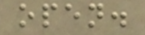open.
